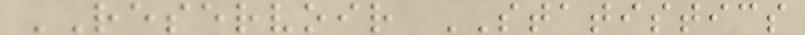RESERVOIR STATISTICS
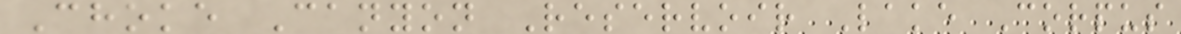Choke Canyon Reservoir Lake Corpus
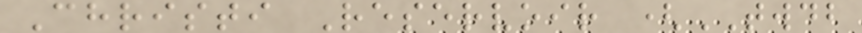Christi Reservoir (TWDB
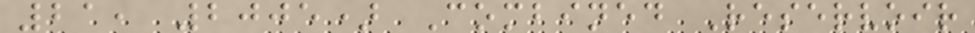21, 2005) Combined Reservoir
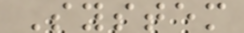System
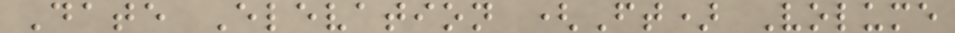Date Elevation (Ft) Volume
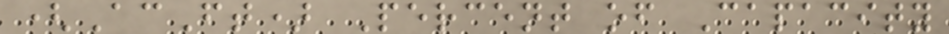(AcFt) Percent of Capacity
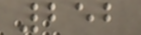252
